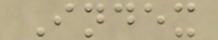Index
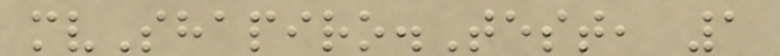mvShapiro.Test, 1
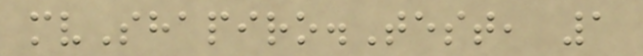mvShapiro.Test, 1
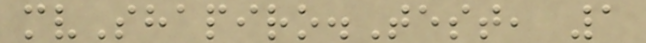mvShapiro.Test, 1
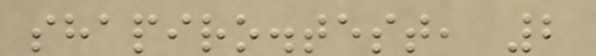shapiro.test, 2
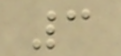3
